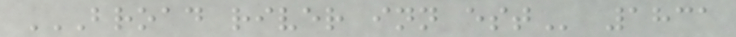BROAD RIVER INN EST 1831
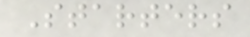Starters
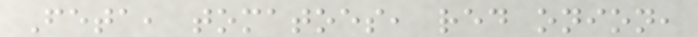Feta, tomatoes, red onion,
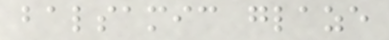balsamic glaze
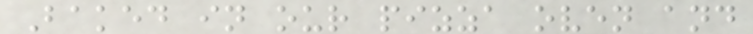Baked in our pizza oven and
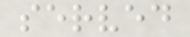served
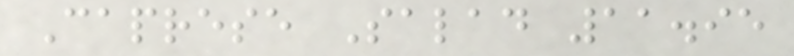Caprese Salad 11.95
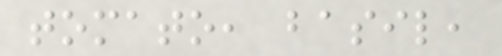tomato, basil,
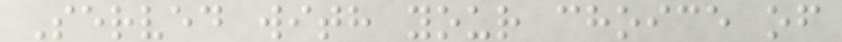Served with your choice of
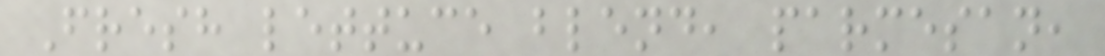Fresh lettuce blend, parmesan,
